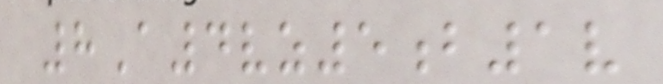8A4vz5b1v
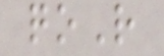qoR
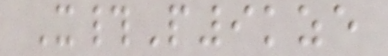X#P9kze
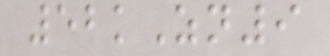52kZn9
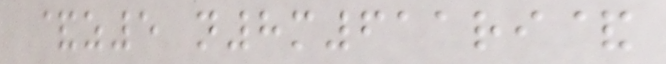&z5 n8m611ri&
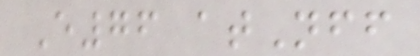E76 atNff
